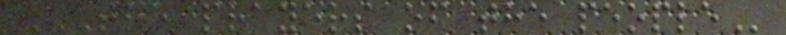THE PRAYERS OF THE PEOPLE
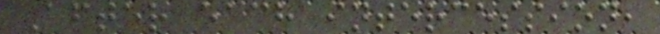After each intercession,
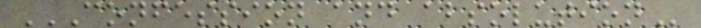CONFESSION AND ABSOLUTION
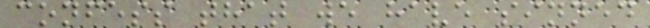confess that we have sinned
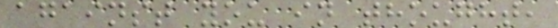against you in thought,
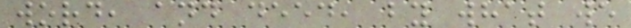word, and deed, by what we
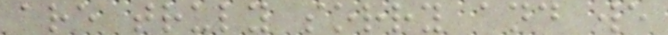are truly sorry and we
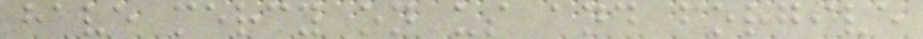have mercy on us and forgive
